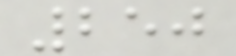250
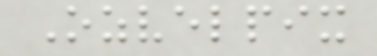Ozvelpix
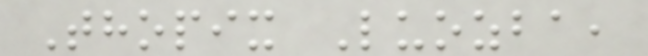Thopix Luozba,
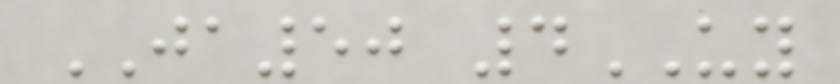JA50 4UY
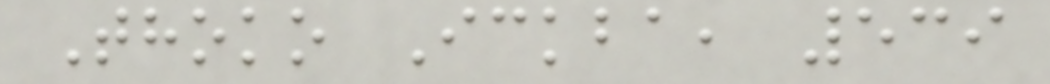Thoko Ickba, 539
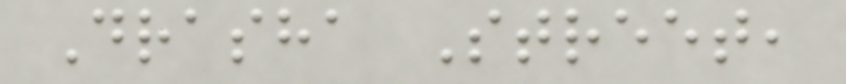Drasha Street,
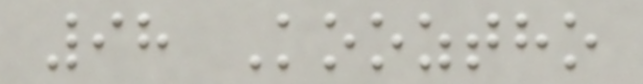98 Kooztho
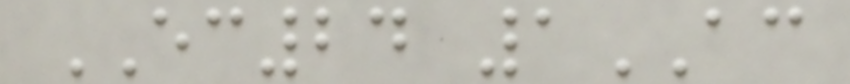EC24 1AC
